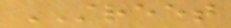STREET
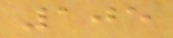105
